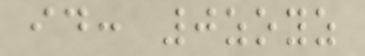id: 0zoyz
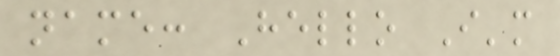name: Hello I'm
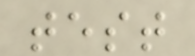test
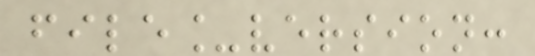file_version:
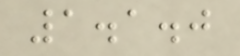1.1.0
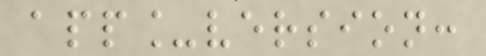app_version:
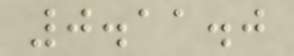0.11.0
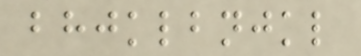bhjklbnjkl
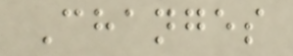Changes
